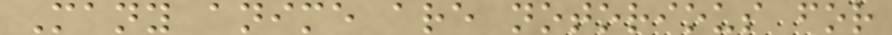Many anime are notorious for
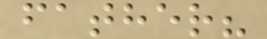father?
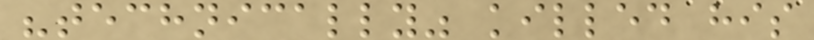"technically" killed his
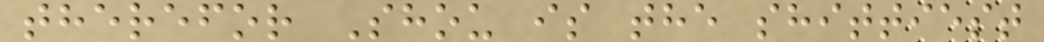therefor Shou is the shittiest
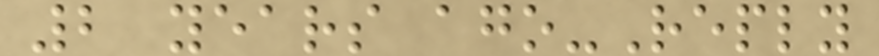2 years ago-Reply
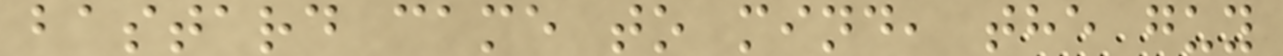bastard came to mind, the guy
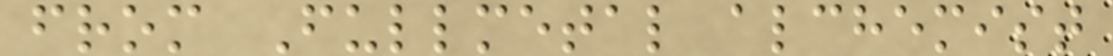from Fullmetal alchemist
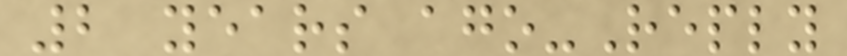2 years ago-Reply
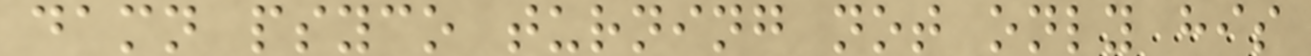damn psyco turning not only his
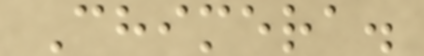Chimera.
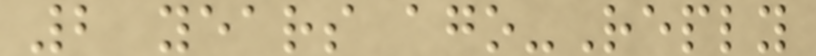2 years ago-Reply
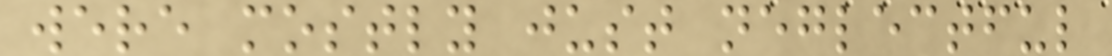were mostly just neglectful
